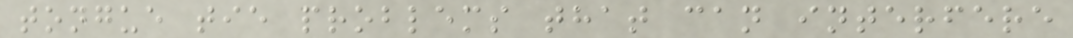tongue tie problems that can interfere
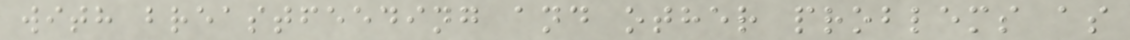with breastfeeding and other problems as
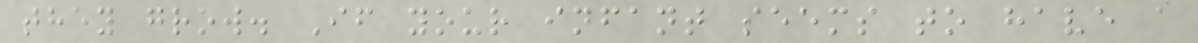they grow. If your infant seems to have a
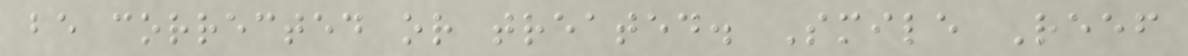be corrected or treated. Smile Reef
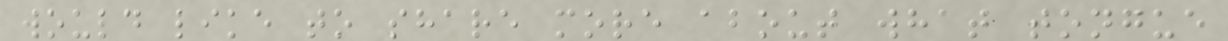would like to share more about what tongue
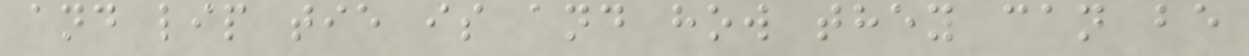and lip tie is and how they can be
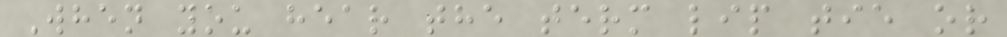When you hear the term lip tie or
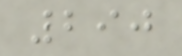290
